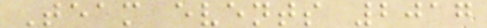Team events 2017
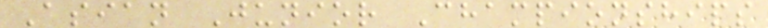Asian Junior Championships
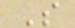S
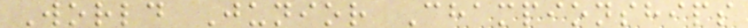World Junior Championships
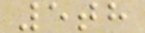5th
